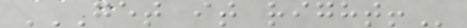GET IT RIGHT!
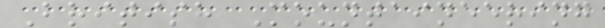British Mountaineering
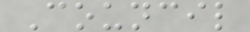Council
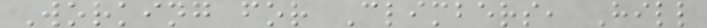Working for Climbers, Hill
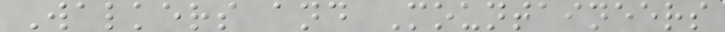Walkers and Mountaineers
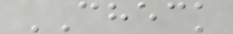CHECK
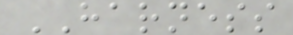HARNESS
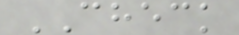CHECK
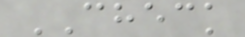CHECK
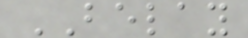BELAY
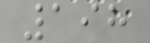198
